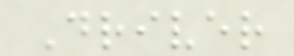Driver
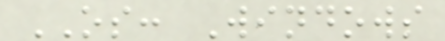OS: Windows
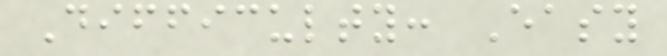Difficulty: Easy
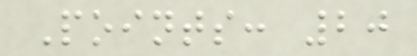Points: 20
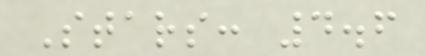Stars: 4.6
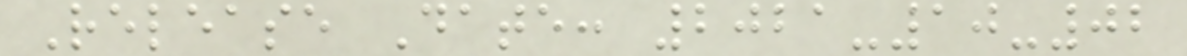Release Date: 2021-10-02
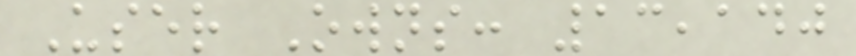User Owns: 13,140
